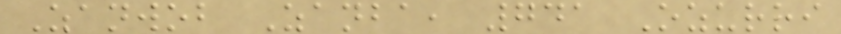Zanwob Zanba, 741 Ozurri
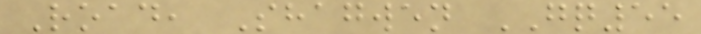Road, Shagwen GQ55
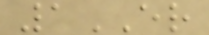1ER
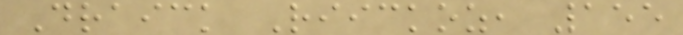Draick Riickoz, 155
